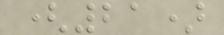(21)
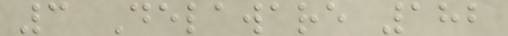3 Delaware 182
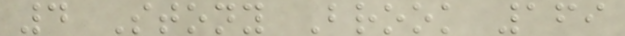4 Stony Brook 169
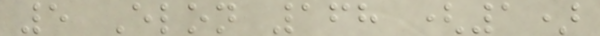5 Elon 168 (1)
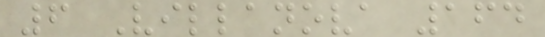6 Villanova 164
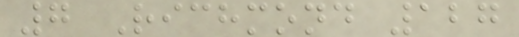7 Richmond 127
